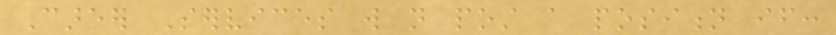Career Services will not post a position if:
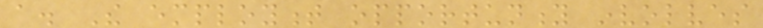a. The employment opportunity involves
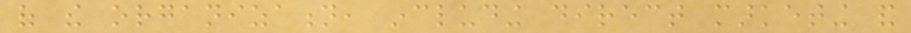of the organization, including direct marketing and
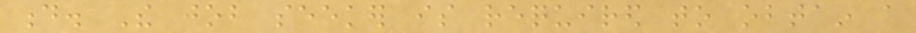d. The job seeker is required to obtain a
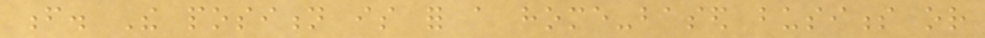f. The position is for a home-based business or
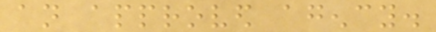an approved agency.
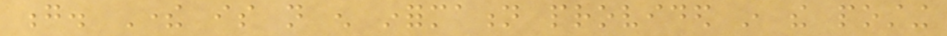g. There is not enough information provided in the posting
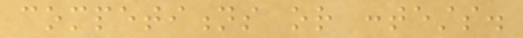competitions or contests.
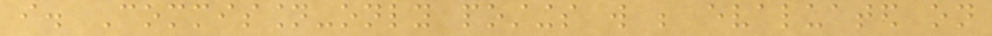i. Commission-only postings will be evaluated on
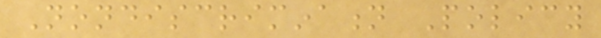Nondiscrimination Policy
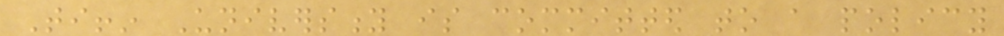Tiffin University is committed to a policy
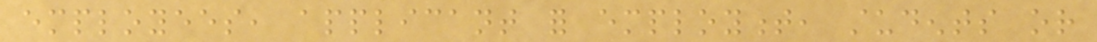employees, applicant for employment, students or
